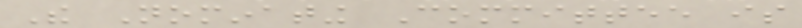The Nominating Committee is
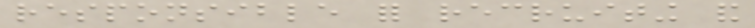responsible for recruiting and
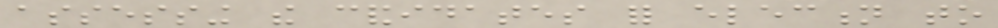assessing the candidates for election to
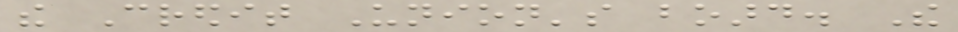the Credit Union's board. The
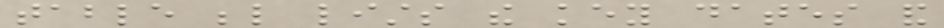table below lists the key dates and
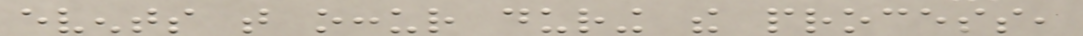events that occur during the process,
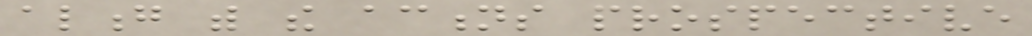along with the actions prospective
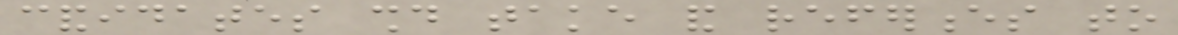candidates should take and references to
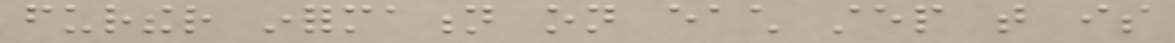further information on each step that is
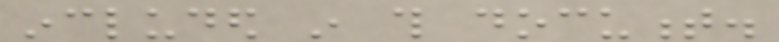included in this document.
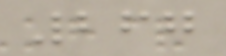267
